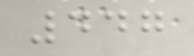447
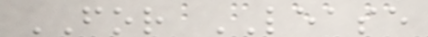FOR LEASE
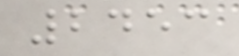2453
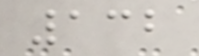132
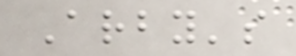Arby's
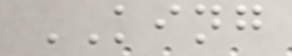KING
